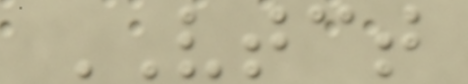VTCT
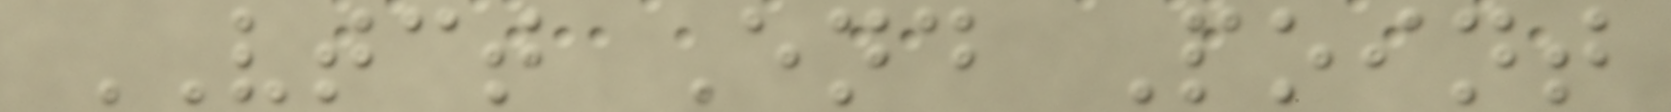VTCT End Point
